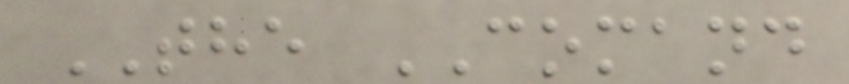THE COMAND
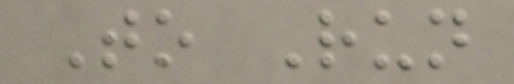To Run
